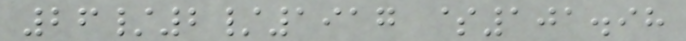26/2/1917 $101.98
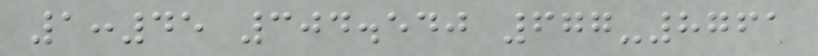1:45 304.540 677-8761
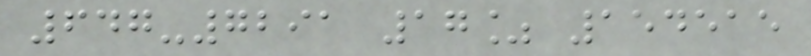647-7291 17% 154515
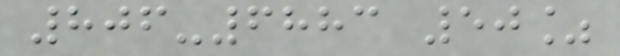806-6883 50%
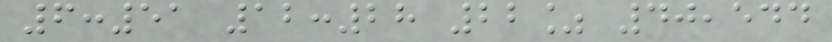6:51 12:28 22% 40,544
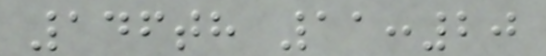146th 11:20
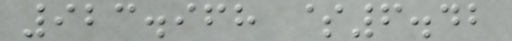923.968 $6.42
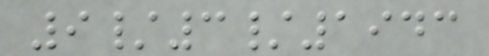9/3/1943
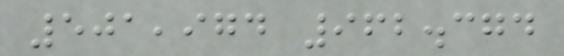501,974 962.374
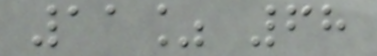11% 68
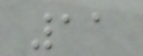11
